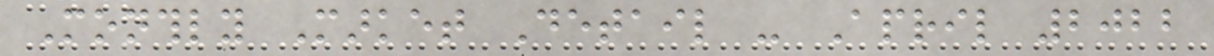Monthly Market Detail - April 2022
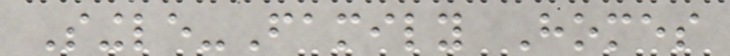Single-Family Homes
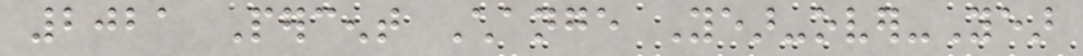2021 Percent Change Year-over-Year
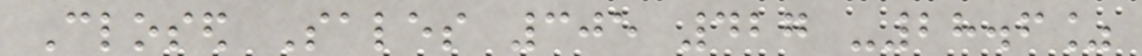Closed Sales 305 427 -28.6%
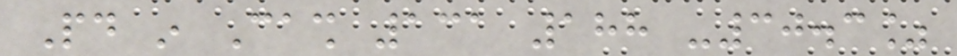Paid in Cash 131 188 -30.3%
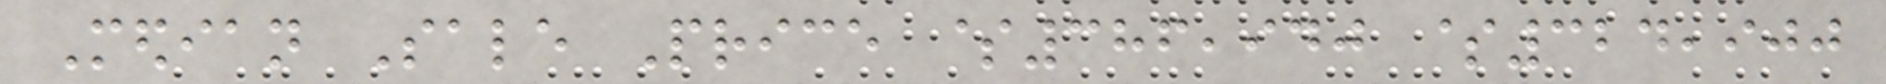Median Sale Price $386,940 $324,900
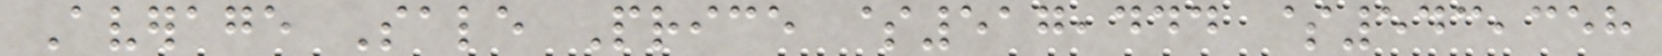Average Sale Price $517,444 $543,358
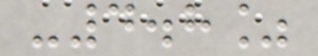-4.8%
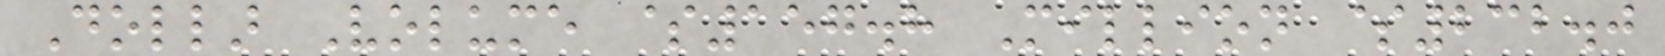Dollar Volume $157.8 Million $232.0
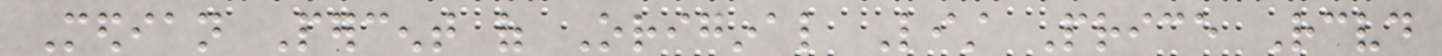Median Percent of Original List Price Received
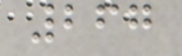267
